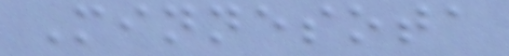Minnesota
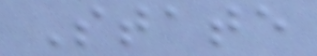State
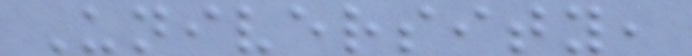University,
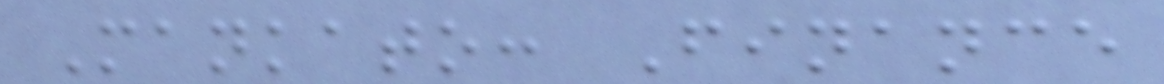Mankato: Finance
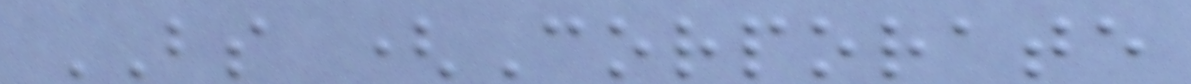BS (Corporate
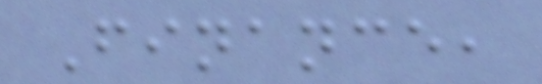Finance,
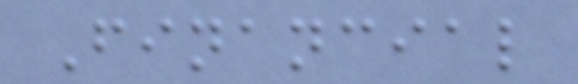Financial
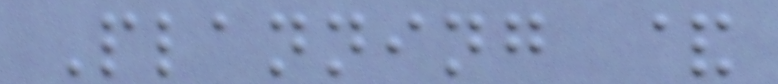Planning &
